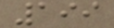199
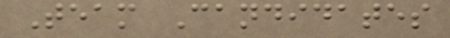Team Candidates
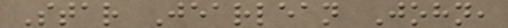Star Jearlean John,
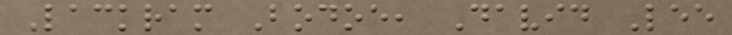Lackram Bodoe, David Lee
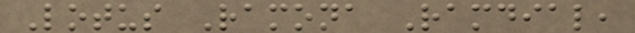Lotus Ramona Ramdial,
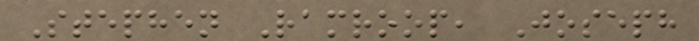Stephen Ramroop, Joseph
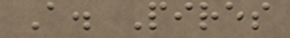A. Pires
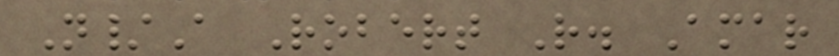N/A Robert R. Amar
